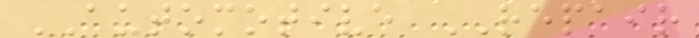AUTOMOTIVE REPAIR
